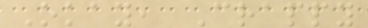Okay, Crappy
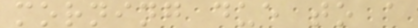morning due to a
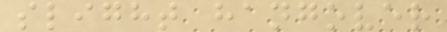slight hangover
